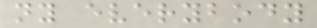ny everybody
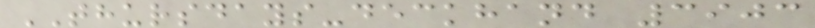THURSDAYS-deckhand 3903
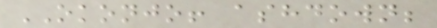OKONJO! ashdown;
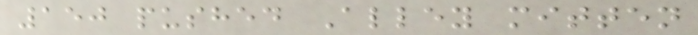150 pushed Alley mitten
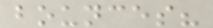bounces?
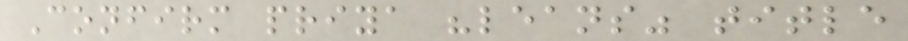Confirm priya "leans" title
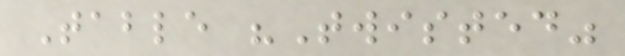Table "Twisted"
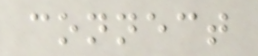connect
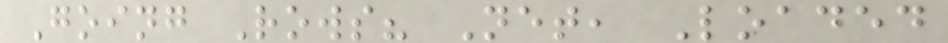Going Rows? Net, Loaded
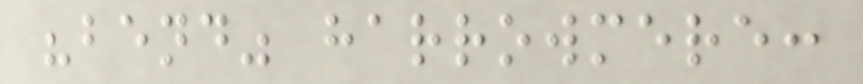"bend" harrowmere:
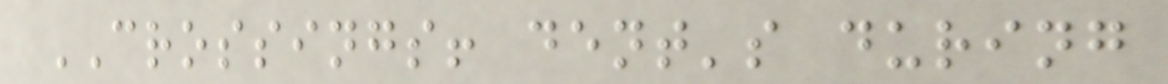CROSSINGS! dent's during
